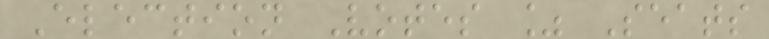Election Votes % Seats
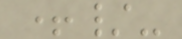+/-
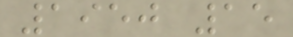1950 15
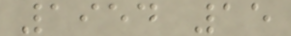1954 15
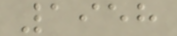1958
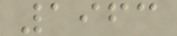1963
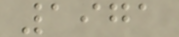1971
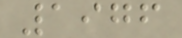1976
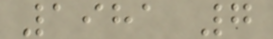1981 7
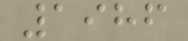1986
